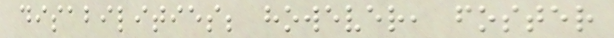disabilities; however, foster
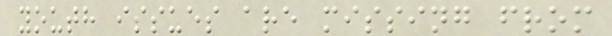youth issues are missing from
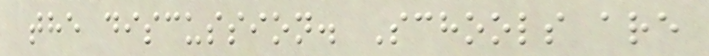the discussion. Schools are
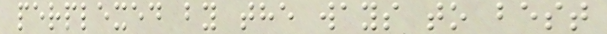perplexed by the ways to best
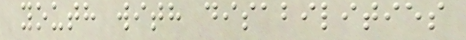youth with disabilities
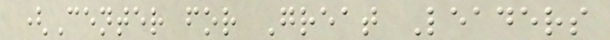(Center for Great Leaders
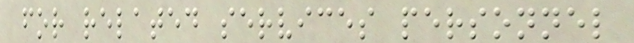for related services personnel
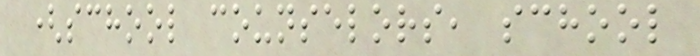(school counselors, school
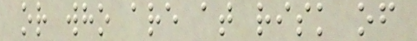or who are at risk of
